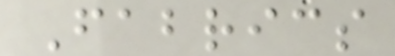Fabrics
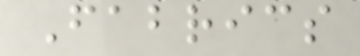Fabrics
